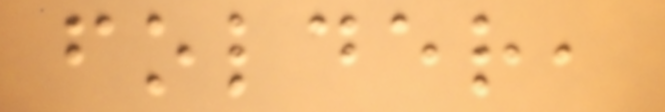folder,
